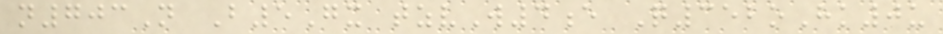n703N B5Gx tzvW4e Q352oHk0u
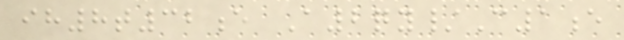ih8t32e A2qy/C1e
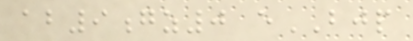ab9gz0 eBJP
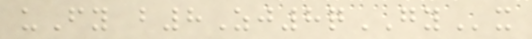uFy b8Zj8qGYx
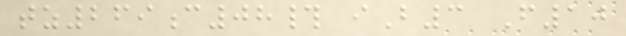tz269c08# iB3 F10
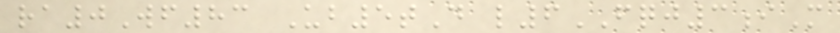ra0Wf83 Ub5tD l6FQJ3iM
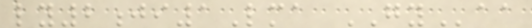ly2ji1Lma GYaa
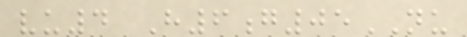vu4 H6g05NU
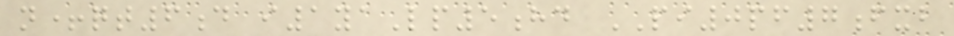n+qt6d i1yaLp5hd PI0pf7fxb
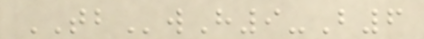TBwH9-B6
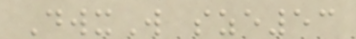DwxW sze53
